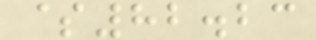$82.23
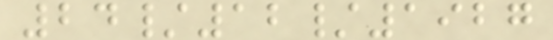24/12/1927
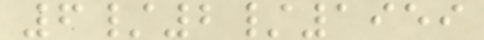6/2/1959
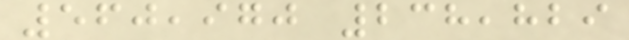560,970 238,829
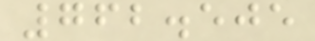762.505
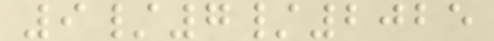9/7/2025
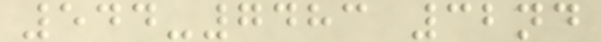544-7483 32nd
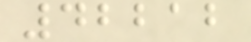42212
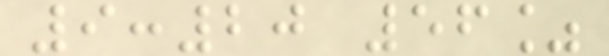9:20 56%
